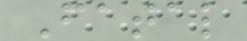Fatal
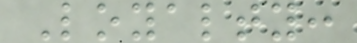Loyalty:
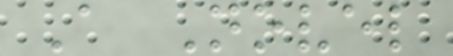A Novel
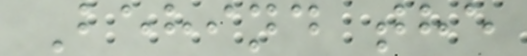Behind the
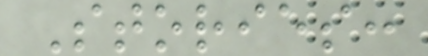Stories:
